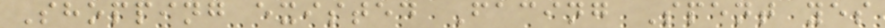Shopping existed Facing Spent yes
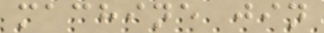machine jin
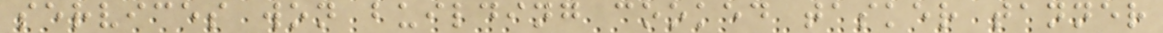services won building cooked tasker tanner
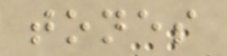tones
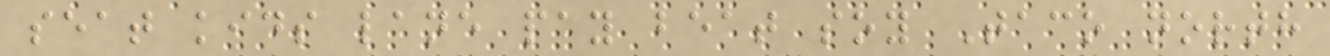seat kids lane pay beat soy Taco north
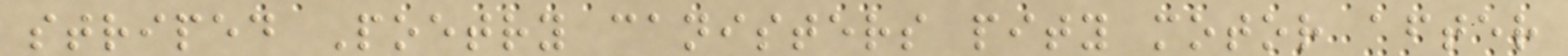striped Poetry canisters pity motor after
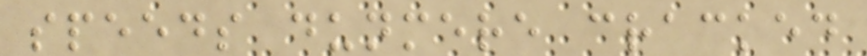speeds dunmere cracked
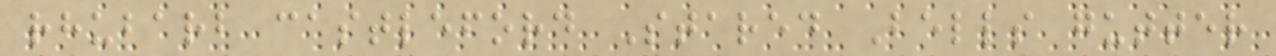rhubarb castleford Stared Bells gutter
